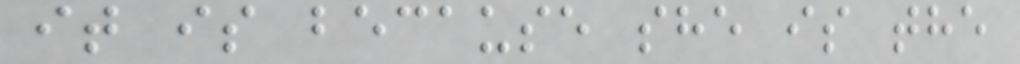it is because she is the
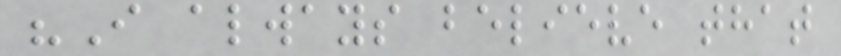"I always believe that
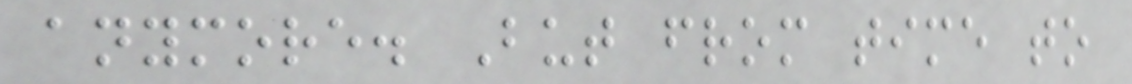anymore. But from time to
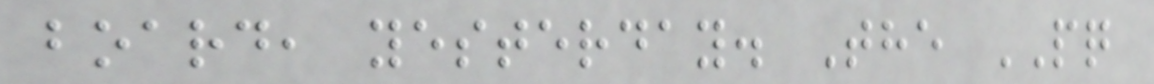board, yesterday. The PQ
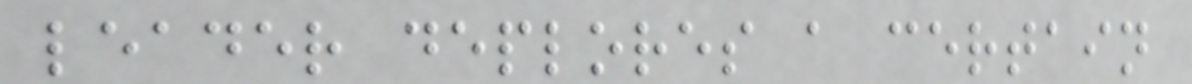leader deplores a certain
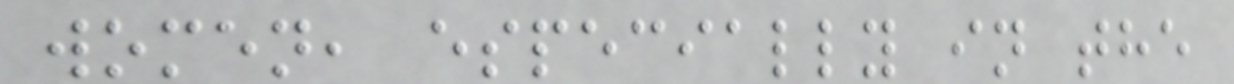women, especially in the
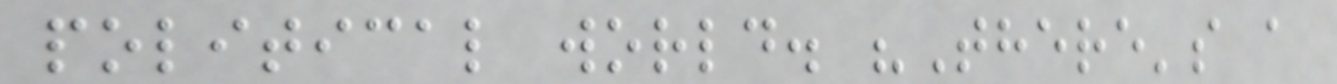political world. "There's a
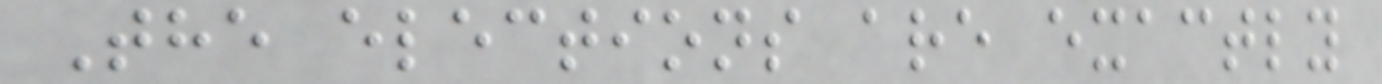The elections are exactly
